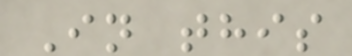In this
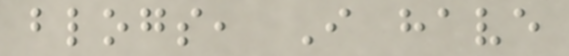blogs, I have
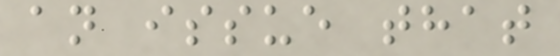an issue that
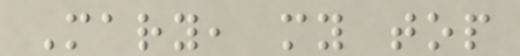Mary, my top
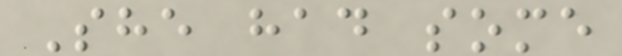She had some
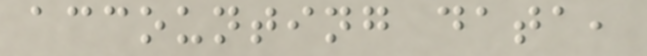accounting data,
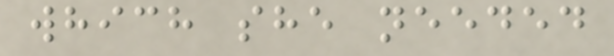which she needed
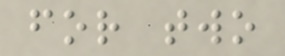for two
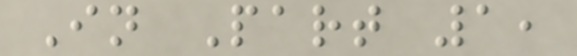In Part 1,
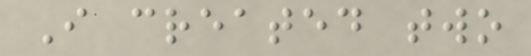I created two
